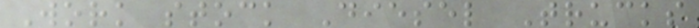Work stock Diesel Trucks
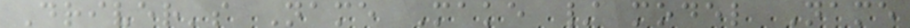Driver's Name Make / model Name
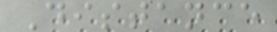Distance
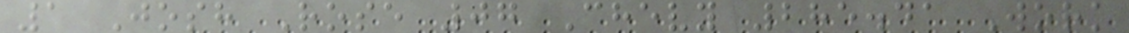1 Josh Rose 07 Chevy 285.41 Work
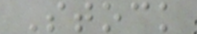Stock
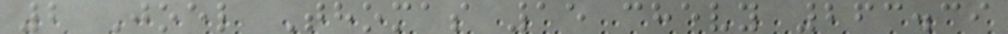2 Joel Thomas 15 chevy 263.39
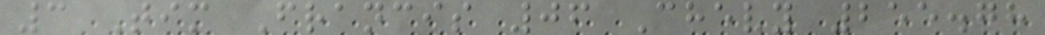3 Tim Francis 06 Chevy 255.78
